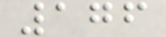176
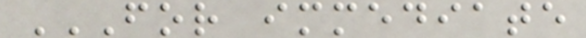FOR IMMEDIATE
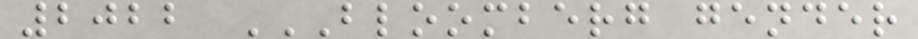2022 BLOOMBERG GENDER
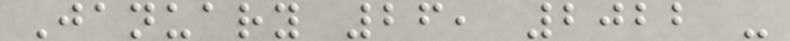January 26, 2022 -
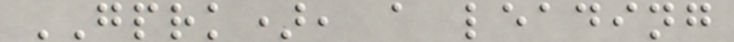GPRK), a leading
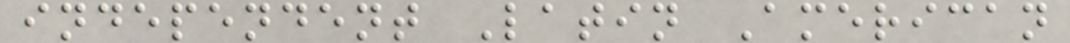independent Latin American
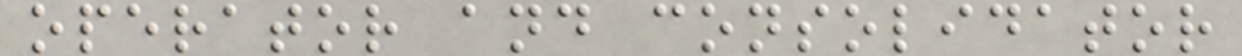operator and consolidator
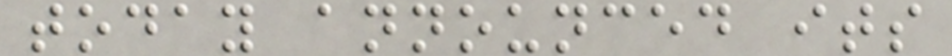today announced its
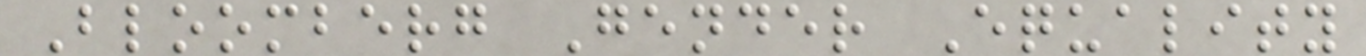Bloomberg Gender Equality
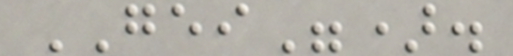GEI").
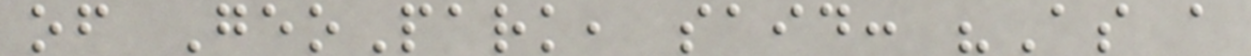of GeoPark, said: "As a
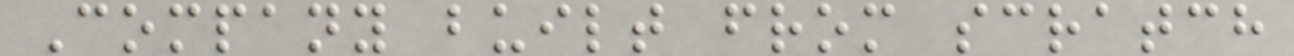Company built from scratch
